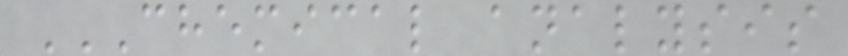CHEMICAL ANALYSIS
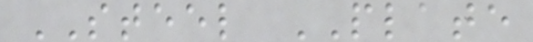STEEL PLATE
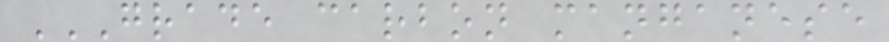GRADE CARBON MANGANESE
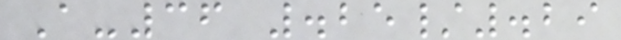A-36 .25/.29
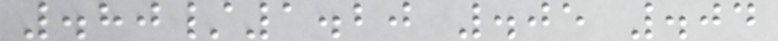.80/1.20 .05 .04
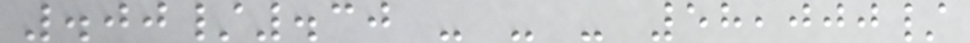.00/.30 - - - 58,000/
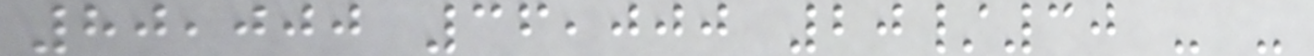80,000 36,000 20/30 - -
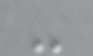-
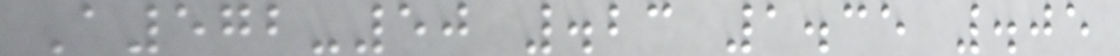A572-50 .23 1.35 .05
